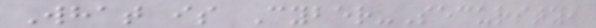What is Cyber-Security,
